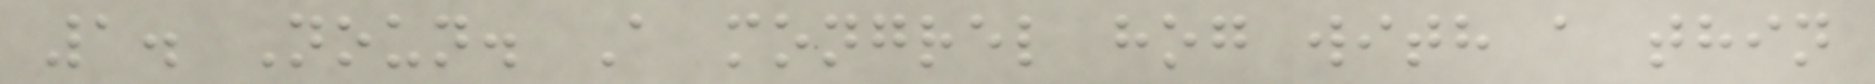1. Noun. A mongrel hog with a thin
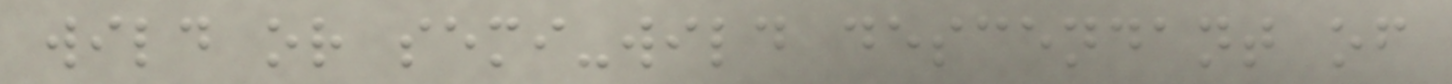wild or semi-wild descendant of
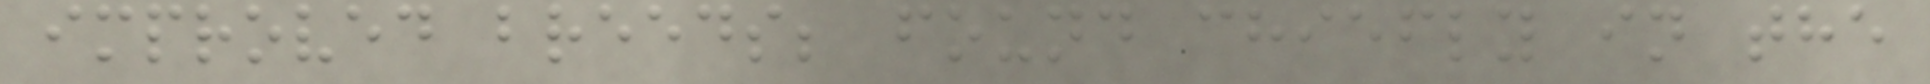improved breeds; found chiefly in the
